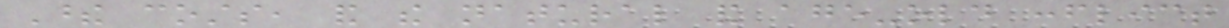These costs, and the natural and age-old conflict
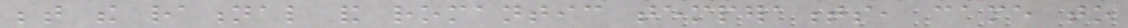between the rational and romantic temperaments, came to
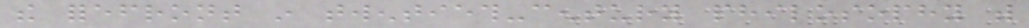the forefront in twentieth-century philosophy with
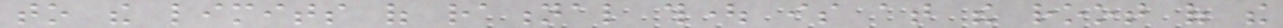to the limits of rational thought is at the root of the
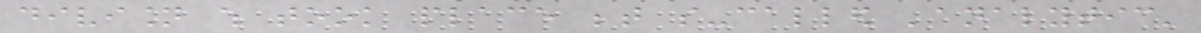division which took place between so-called 'analytic'
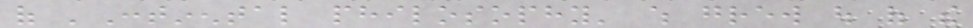of 'Continental philosophy' which grew out of the
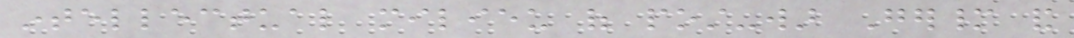intellectual milieu of post-war Germany and
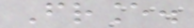France.
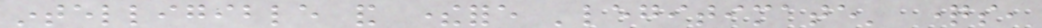intelligible and therefore 'legitimate' questions,
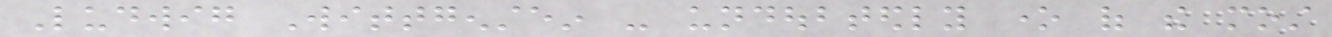Ludwig Wittgenstein - undoubtedly one of the most
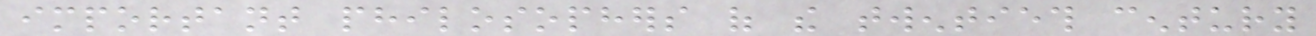important philosophers of the twentieth century
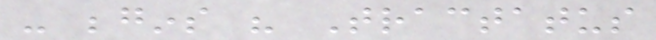- begins his Tractatus
